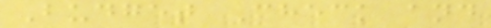Budget Check and
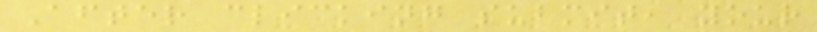After clicking submit, your
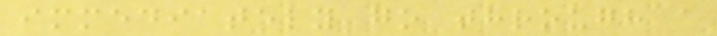immediately go through a
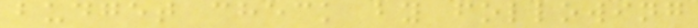budget check by following
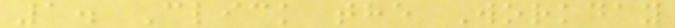1. Click the Workday
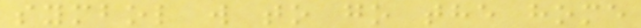symbol w to go the home
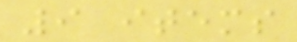9 items
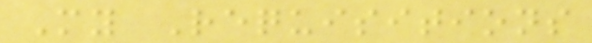My Requisitions
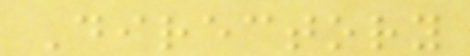Directory
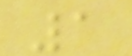1
